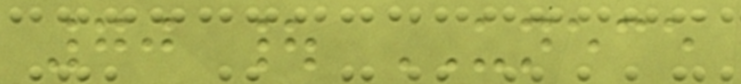70 | UNECE
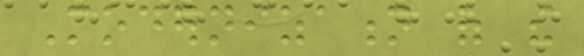Modernization of the
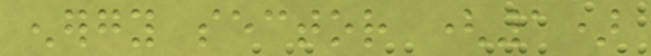energy sector (1)
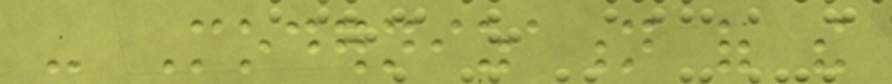- Modernization of the
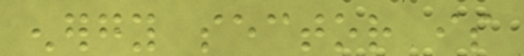energy sector is
